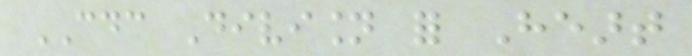CDC Division for Heart
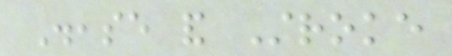Disease and Stroke
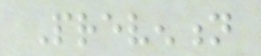Prevention
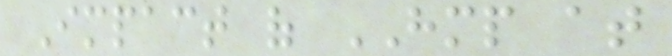Impact of HMP at
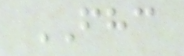FHC
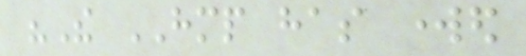"The HMP has worked
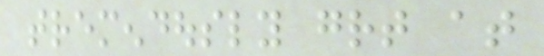tremendously great at
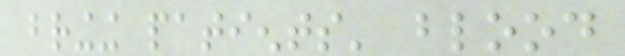bringing patients' blood
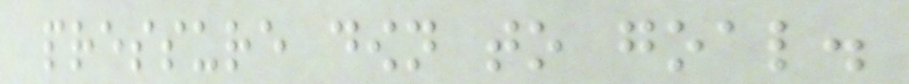pressure down to goal.
